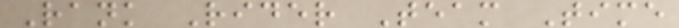Rank Rider Team Time
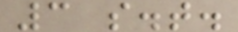3 s.t.
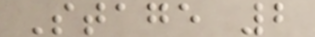Stage 2
